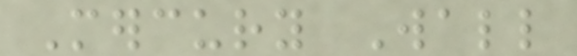Mercury Wall
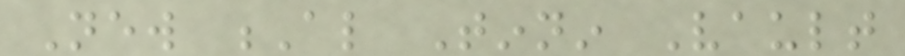New Al Tinnin Vault
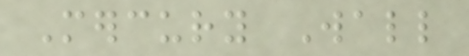Mercury Wall
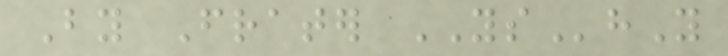By Frater YShY
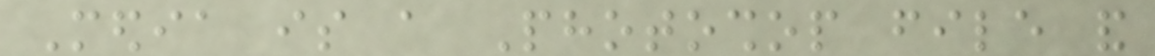Media is a Photoshop file and
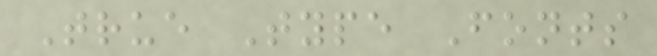True Type Fonts
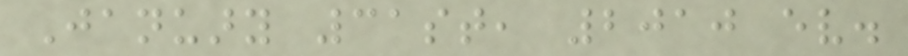January 31st, 2010 ev.
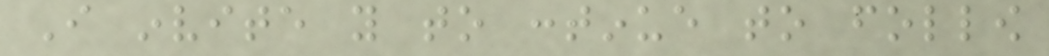I invite you to continue to follow
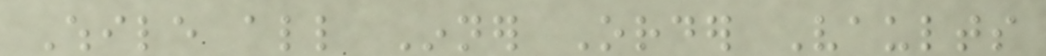While all Inner Order Vaults
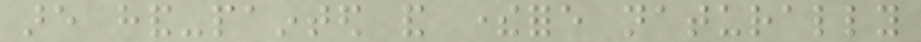are hand-painted and therefore naturally
